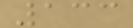133
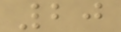20
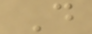D
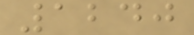1240
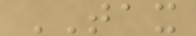TAX
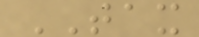TAX
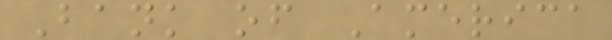Bank of America
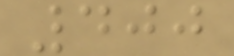400
